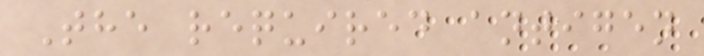The required antigen
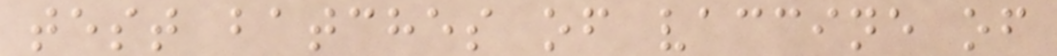test batches of vaccine of
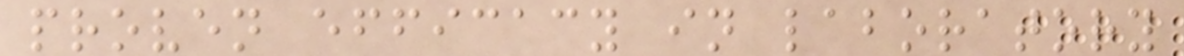proven efficacy in laboratory
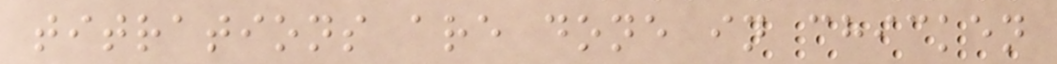titrations are done in chicken
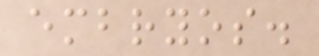embryos.
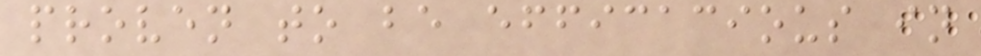proven to be efficacious in
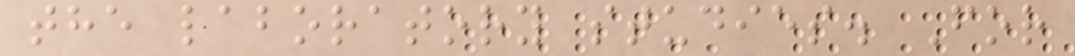the laboratory studies. For
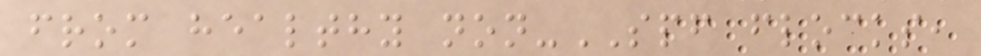from healthy non-SPF flocks,
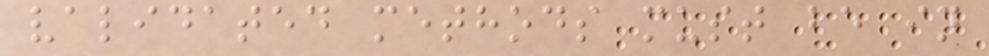validated methods must be in
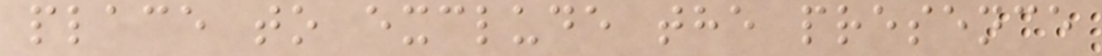place to exclude the presence
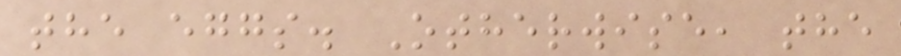the eggs. Otherwise, the
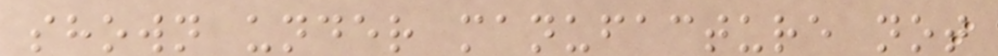shown under manufacture not
